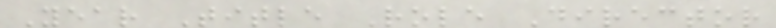Year Title Role Director
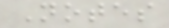Notes
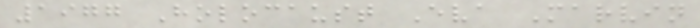1977 Holocaust Eva Marvin
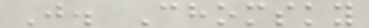J. Chomsky
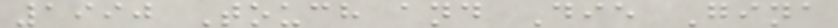1990 Touch and Die Gina
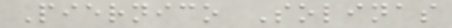Piernico Solinas
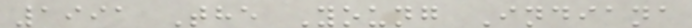1991 The Young Indiana
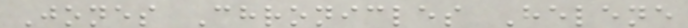Jones Chronicles Helene
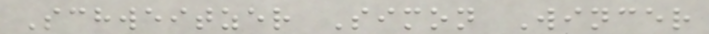Schweitzer Simon Wincer
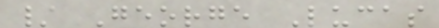/ George Lucas
